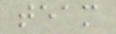team
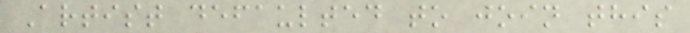Artist defaulted to join this
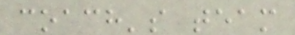coach's team
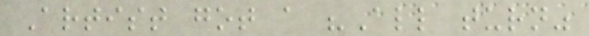Artist got a "All turn"
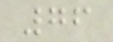76
